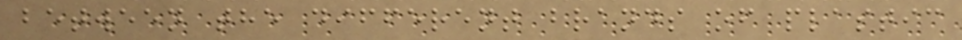between the different brands of plastic
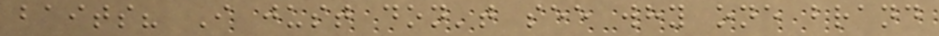baits? I just don't see why one brand
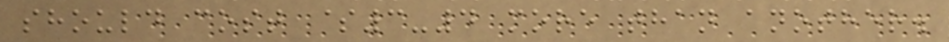should cost $3-4 more than another.
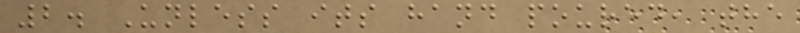2. Unless its hand poured, the
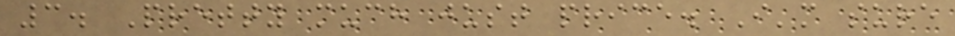3. Pretty much just price. I'm sure
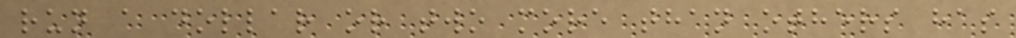run a dollar or two more than others has
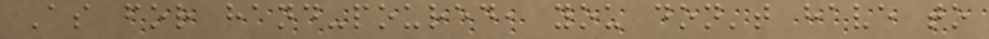As for hand-poured, you don't have to
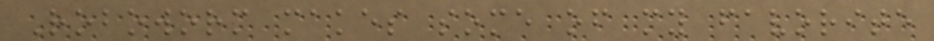Roboworm makes some of my favorite
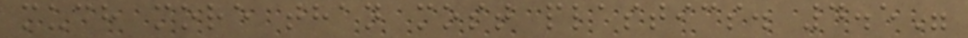much more than most plastics. 4.5"
